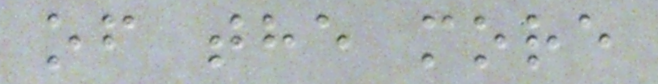of the more
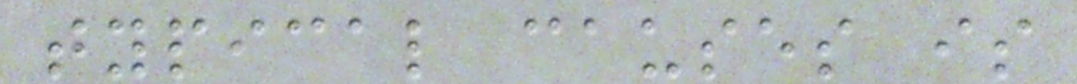typical causes is
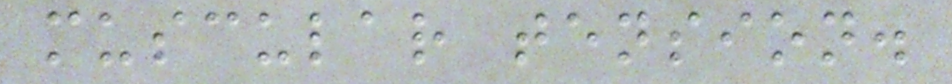muscular tension.
